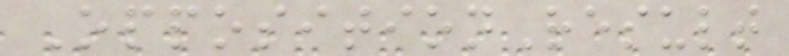OppositionResult
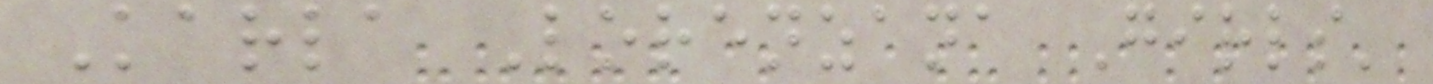Karla Lorenzana Girls'
